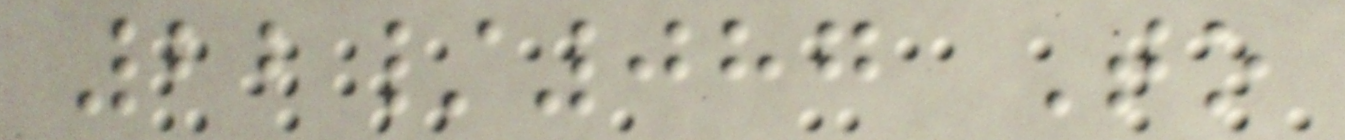22/087 To
